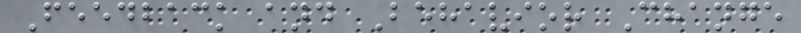Feedback and Behavior Change
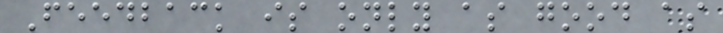Feedback is only as good as
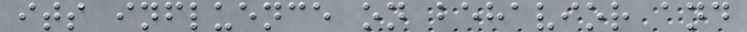its influence on behavior and
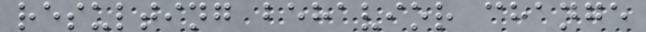resulting behavior change
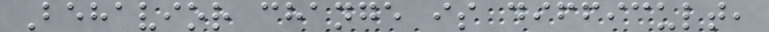Behavior change is difficult,
